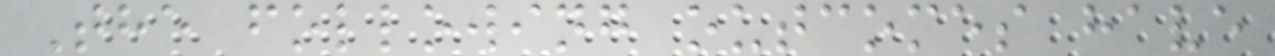The following outcomes have
